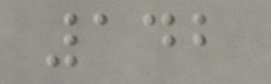142
